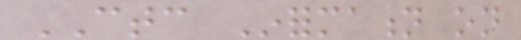CTC Information on
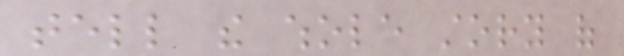tell the whole story of
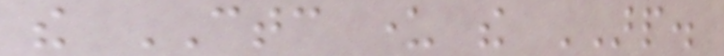the CTC under the ARP.
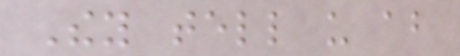They tell us about
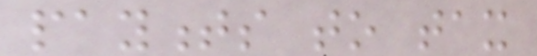payments to tax
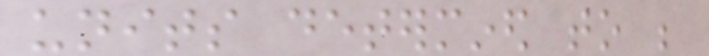units determined to be
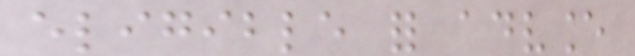eligible for advance
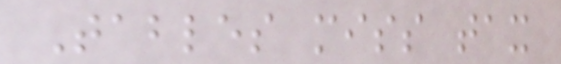Tables miss tax
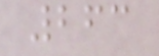263
